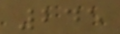245
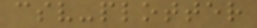csv-plotter
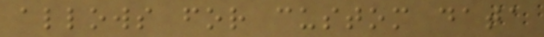allows for custom data
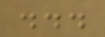...
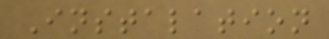Instalation
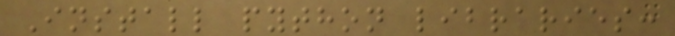Install python libraries:
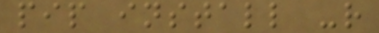pip install -r
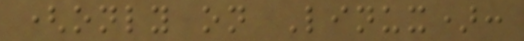(only on Linux):
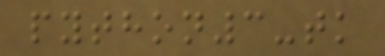python3-tk
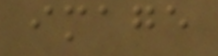image
